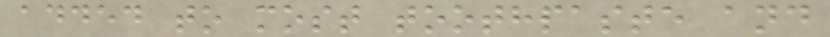added to most toothpaste and
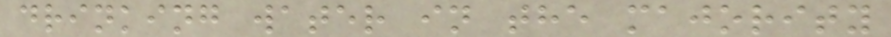drinking water in the majority
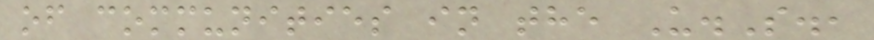of communities in the U.S.,
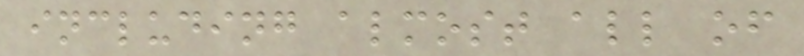including almost all of
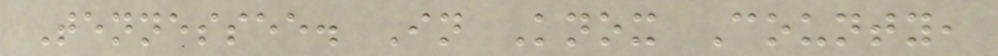Tennessee. In Knox County,
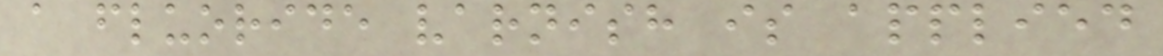a fluoride varnish is applied
